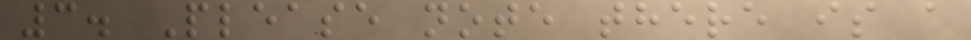3. Please note there is a
